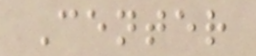Center
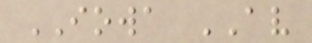IOWA AV
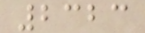2323
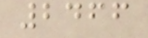2466
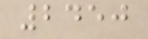2450
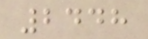2448
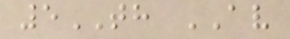5TH AV
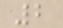2
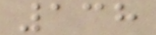138
